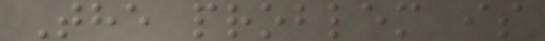The problem is
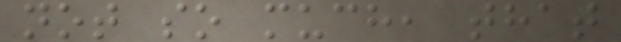not so much, that
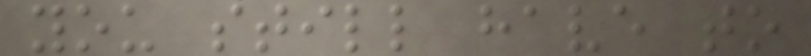you still have to
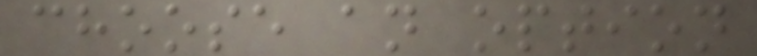choose an option
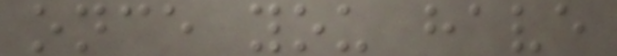once you have
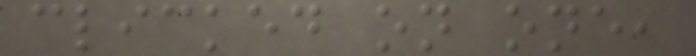clicked on one,
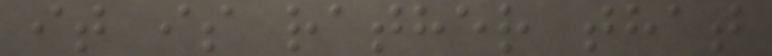it is rather that
